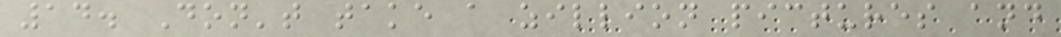14. Don't take a zillion pictures and
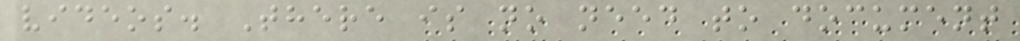videos. There is no need to document
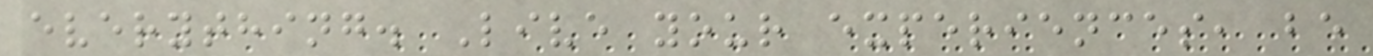everything. Live your experiences, be
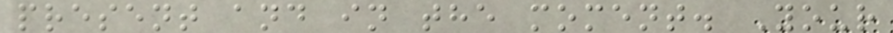present and in the moment. Your
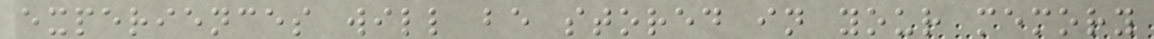experiences will be stored in your memory
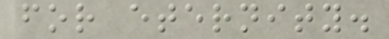for eternity.
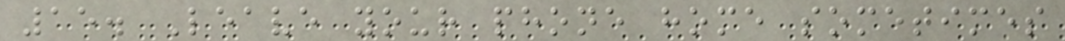15. Leave your phone home sometimes
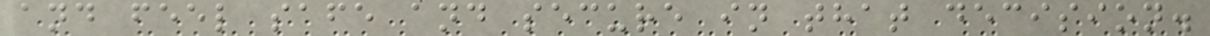and feel safe and secure in that decision.
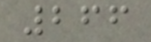266
